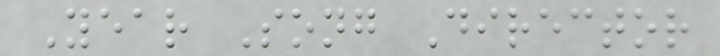Year Song Director
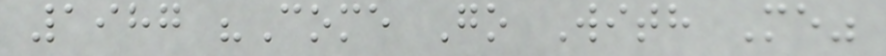1987 "Come Go With Me"
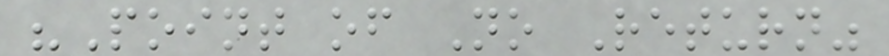"Point of No Return"
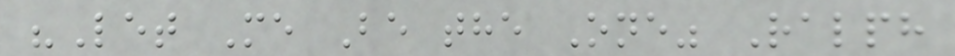"Let Me Be the One" Ralph
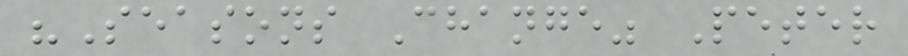"Seasons Change" Peter
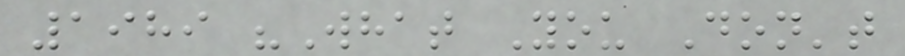1989 "What You Don't
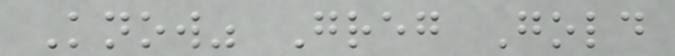Know" Greg Gold
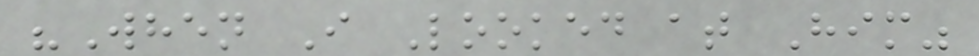"When I Looked at Him"
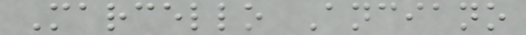Marcello Anciano
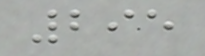295
